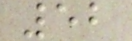52
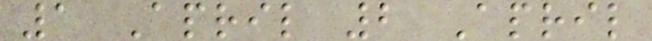1 April 2 April
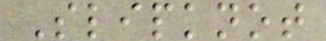Slipknot
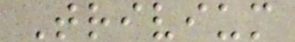Trivium
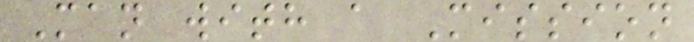Man with a Mission
